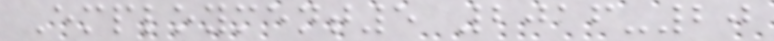Employment5 2016-20
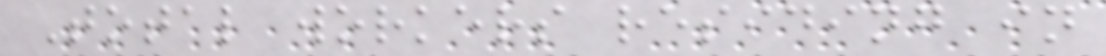Total workers residing in
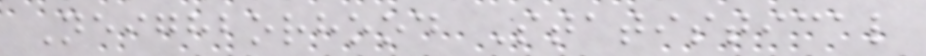Neighborhood Statistical
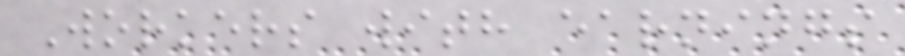Workers with earnings
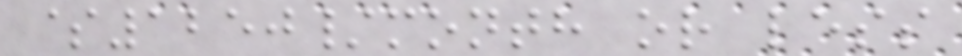$1250/month or less
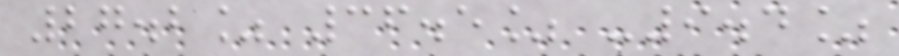27.2% 36.5% -9.4%
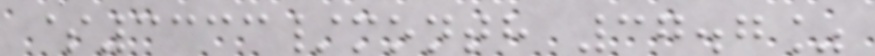$3333/month 37.7%
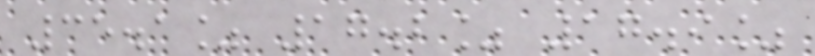35.1% 17.2% 17.9%
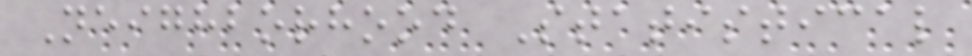Neighborhood Statistical
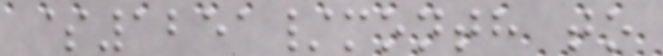$1251/month to
